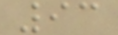93
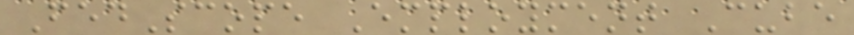FedScope Employment Cube
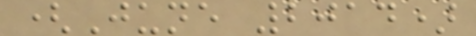(June 2014)
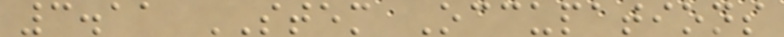3.11 STEM Occupations
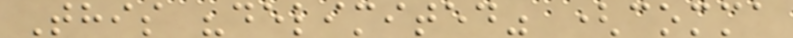This "delimited" (comma
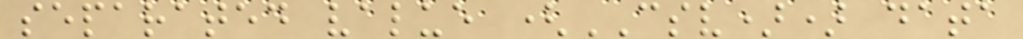separated value (CSV)) data
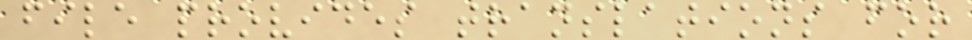file provides translations for
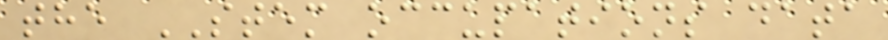the STEM occupations data
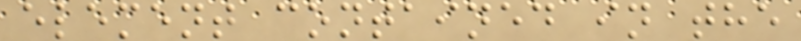element contained in the
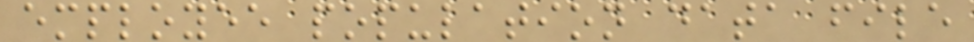employee population data file
